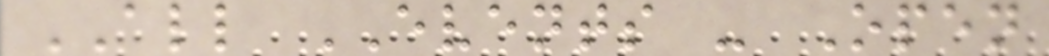ALL EVENTS - Open
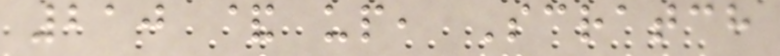210 & up, Scratch
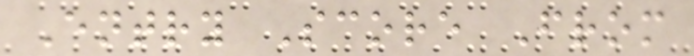Entry Score From
